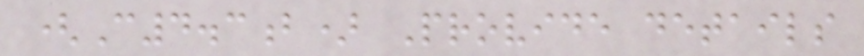(C4.3b) Provide details
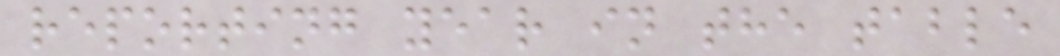reporting year in the table
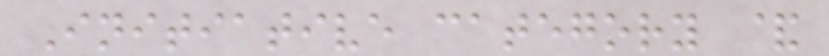Initiative category &
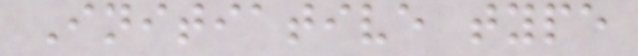Initiative type
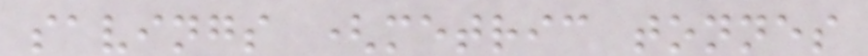savings (metric tonnes
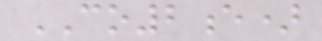CO2e)
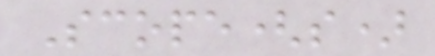Scope(s)
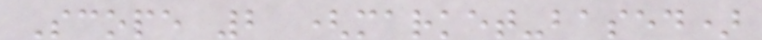Scope 2 (market-based)
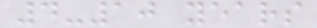4-10 years
